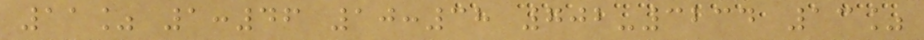11% 1:46 10:38 702-3234 13%
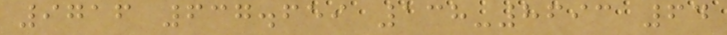9716 637.659 138-8693 64
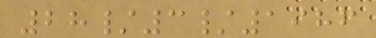28/3/1986
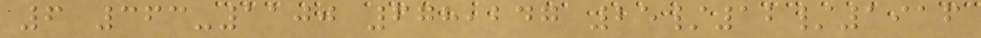6 363-1100 678,247 25/12/1916
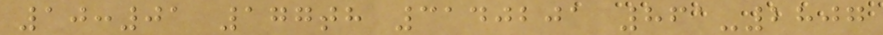10:01 177th 3140201 861-2807
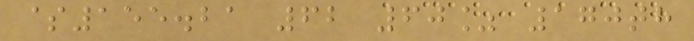$155.21 62 60% 170th
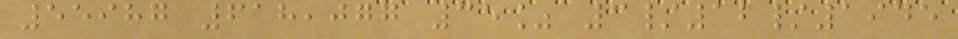55987 618,077 35% 3/12/1945
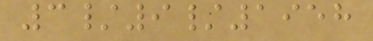3/9/1958
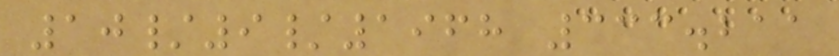10/9/1968 333.211
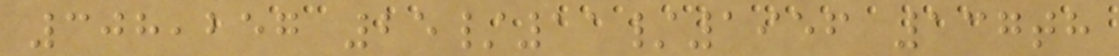308,257 25/11/1956 137th
